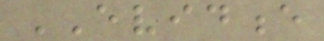EVIDENCE
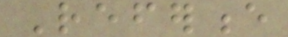Reference
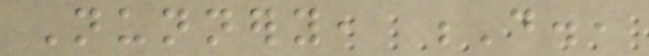Nunnery, D.,
